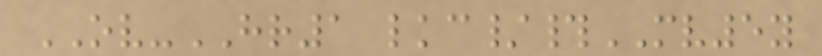OV-HR1 lkc/#MV5y
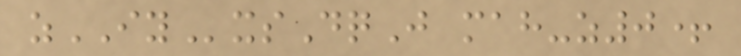zIYxsDqJ mah-z0+
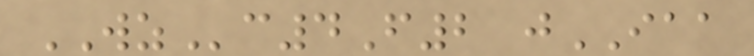WZc4F2 jIAA
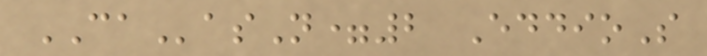CAasN=2 EddioS
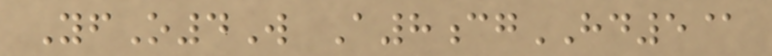YfO4W A8cgHD5@
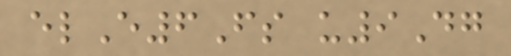elE6Fs u9Dg
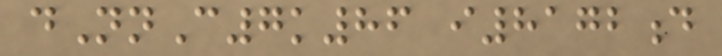dNnC7k86 i8172d
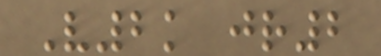V2k jr2
